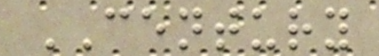CENTURY
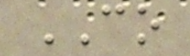CO
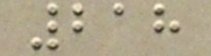218
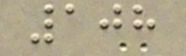108
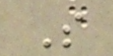S
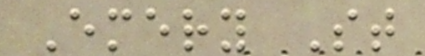Emery St
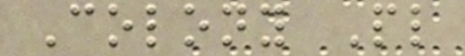Colony Pl
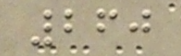260
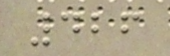426
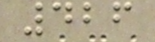426
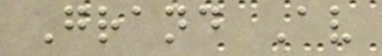Grand Av
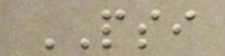PSI
